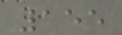155
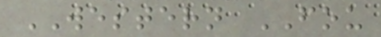WESTERN FOU
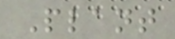Plant
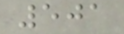501
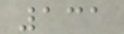131
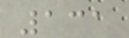131
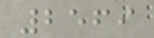2569
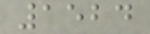1524
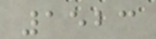1523
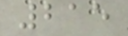215
